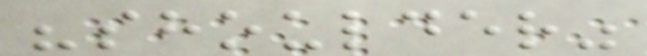"shoulder"
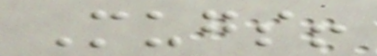Mugs!
